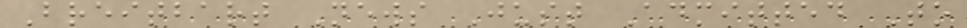Breitbart News Just Admitted To
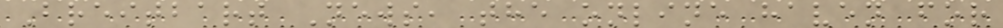Breitbart News, the online haven for
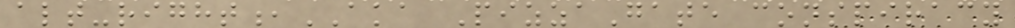alt-right,AKA PizzaGate conspiracy
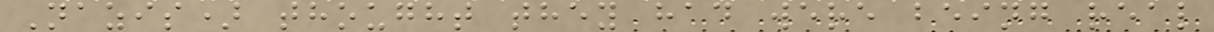Nazis) thought they had were being real
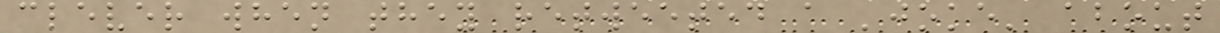clever when they retweeted a 'joke' about
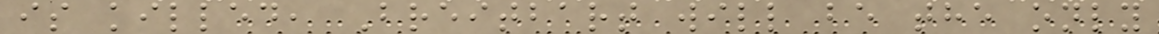is killed, Breitbart will be the only
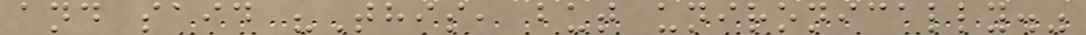and said "This, but unironically."
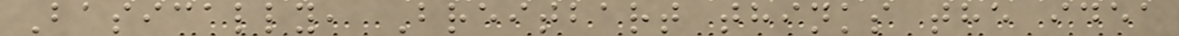Basically, Breitbart thinks the idea
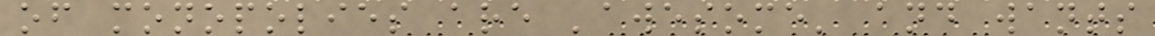of monopolies are 'awesome' and wants
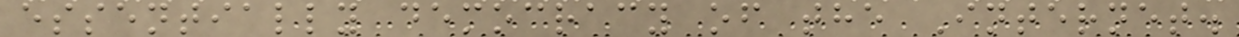essentially democracy of the Internet.
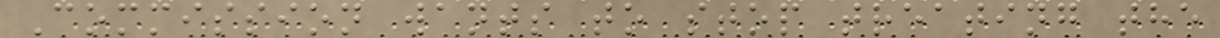Commission wants to stop treating the
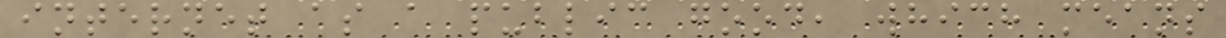internet as a public good, which means
